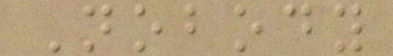Nobody
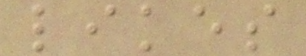likes
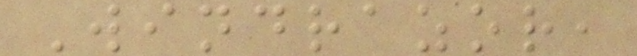Windrazor,
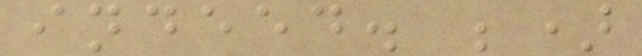indeed. ;)
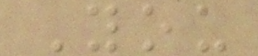You
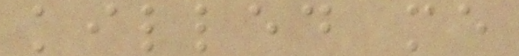killed me
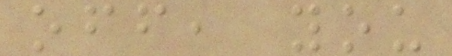off, you
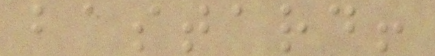bastard!
